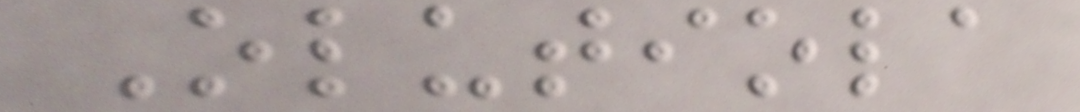Olutiola
